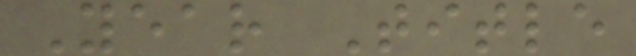Year Title
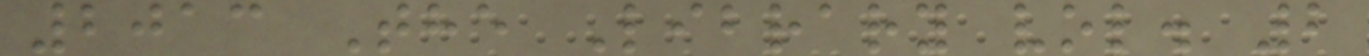2013 The Library vol. 2
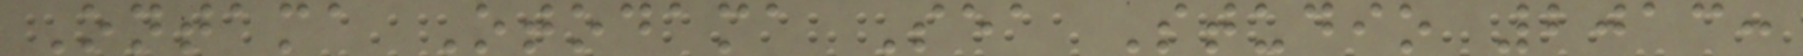Ontama Otodama Sea Studio 2013:
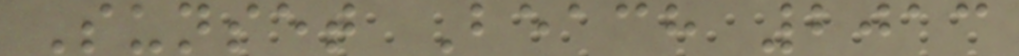Sunset Beach 2013
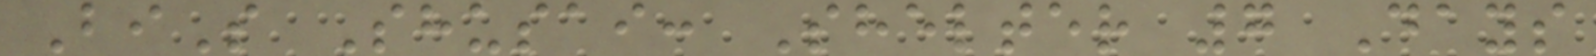BiS Shusai: Shelter 7 Days
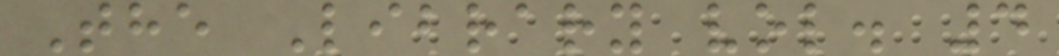The Library vol. 4
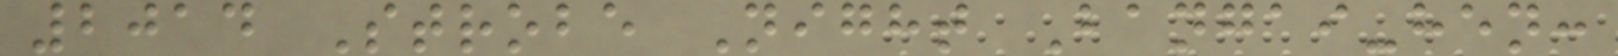2014 Strobe Night Bangai-hen:
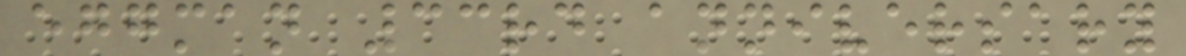eggman 33rd anniversary
